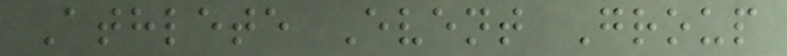Athlete Event Group
